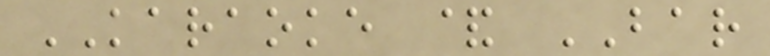KARAOKE & BAR
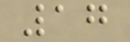17
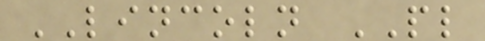LINCOLN PL
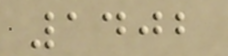1402
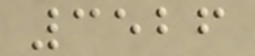3526
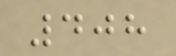408
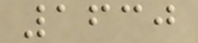1630
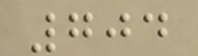704
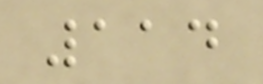114
